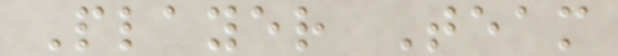Player Team
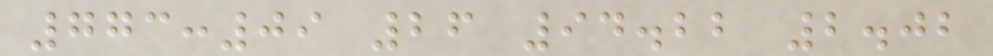773:09 26 94.22 2.02
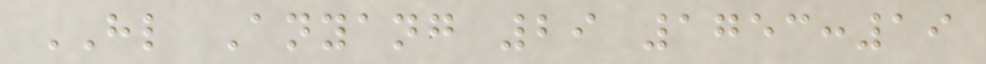HL Anyang 29 1753:19
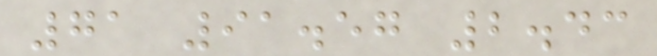71 91.57 2.43
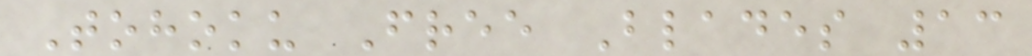Tohoku Free Blades 13
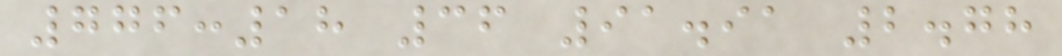776:18 36 91.91 2.78
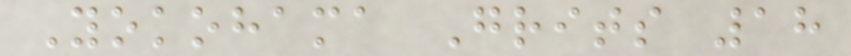Yokohama Grits 18
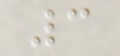3
